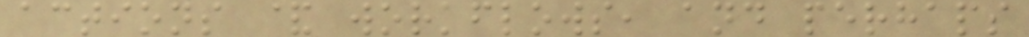actions & workflows, and perhaps
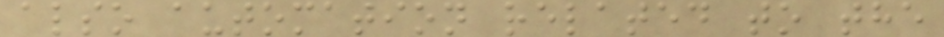also automation related to the
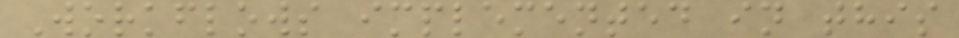Workflows implemented in this
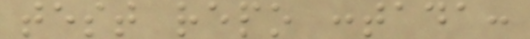test repo :tada:
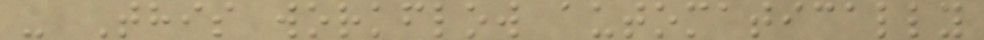- This workflow automatically
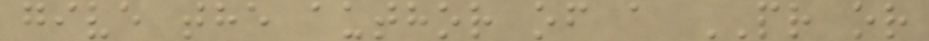give the author of a PR or
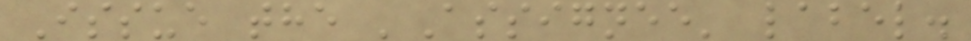Issue the 'Assignee' label.
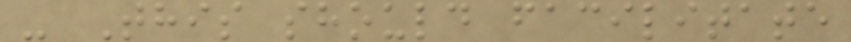- This should facilitate
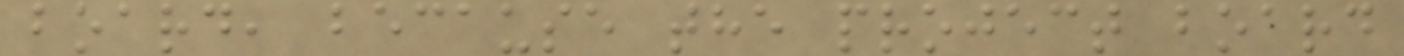board, because the project board
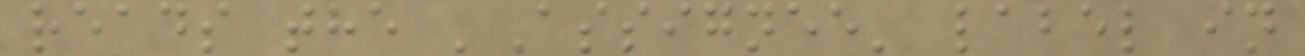reads the 'Assignee' label in
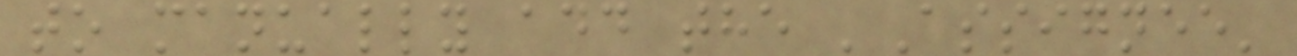to manually add the 'Assignee'
